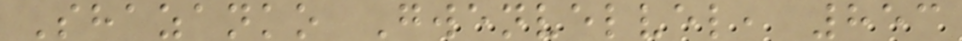Shazanko Gwenvelvel, 853
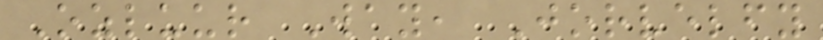Ozluur Way, Jorvelfy
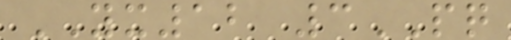YX12 3PQ
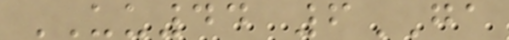UU44 6GA
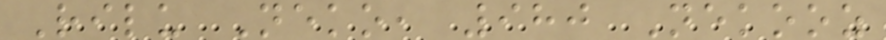Rilu Neko, 980 Nekooz
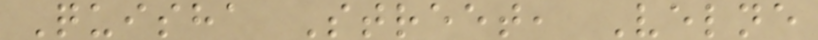Quisha Street, Velne
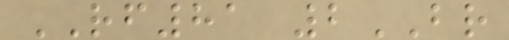RF81 2BR
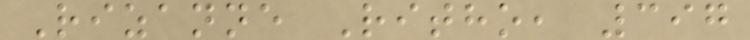Rizanne Ritho, 397
